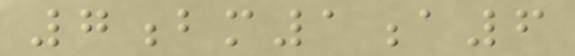7bm1a6
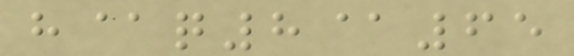h@q8@65
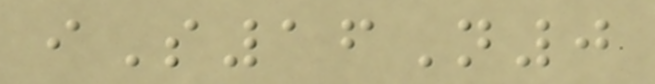iS16N0
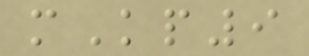mKp9
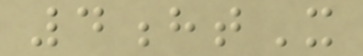4htX
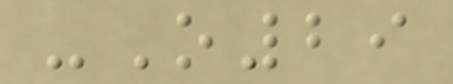-O29
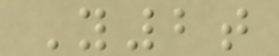Y2t
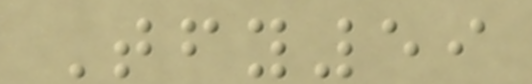Tfy59
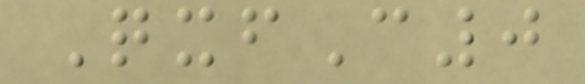QxfC0
